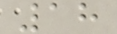18
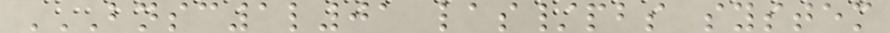BNSC1L01 LAS/PBS SYSTEM
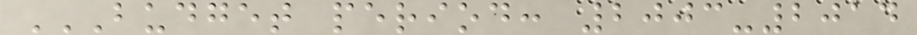BUDGET PERIOD: 2003-2014
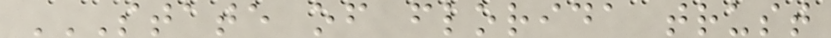STATE OF FLORIDA TRUST
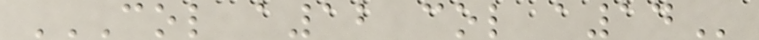COL A12 COL A14
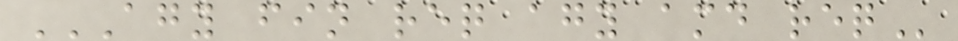AGY FIN REQ AGY AMD REQ
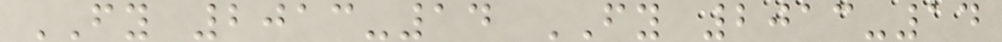FY 2013-14 FY 2013-14
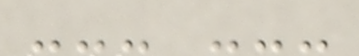--- ---
